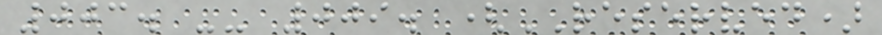003. -- 009. (RESERVED)
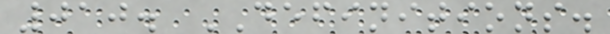010. DEFINITIONS.
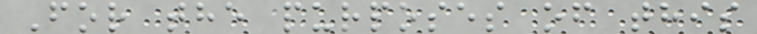For the purposes of this
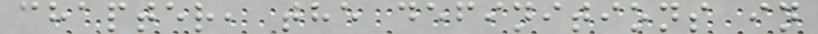chapter, the definitions in
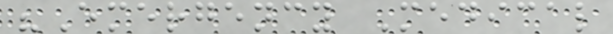"Emergency Medical
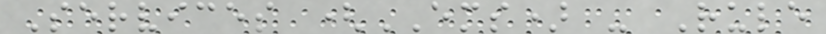Services (EMS) - Rule
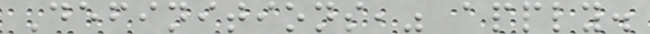Definitions," apply.
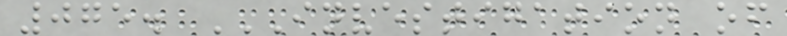075. INVESTIGATION OF
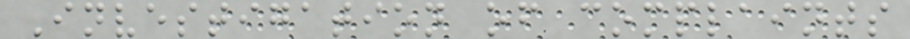Investigation of complaints
